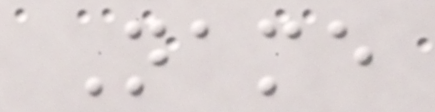Name
